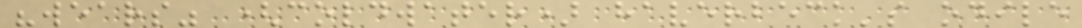"wears" (coldwater) haverbeck's odile
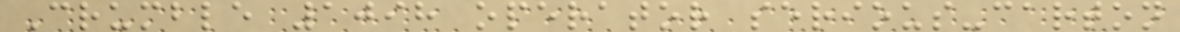Crumble 1098 operator serious-carton
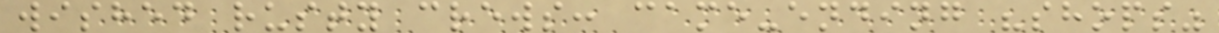wished rusty crews: came-ending "shops"
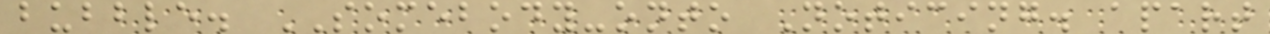bubble. SOMEBODY-onto Noticing. apart
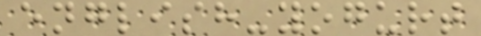english-yogurt
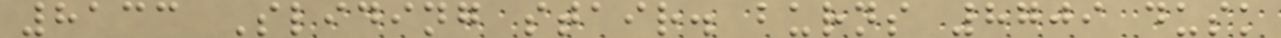8133 Sliding stair. burns 8709 dusk
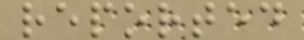reported
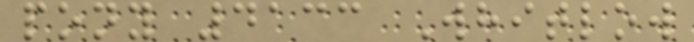pony 4133 Whitlow
